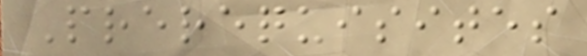Prerequisites
